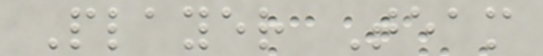Player Team
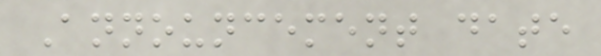Announcement date
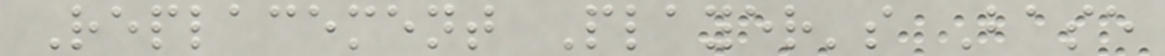Replacement Player's Base
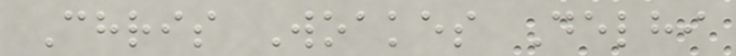Chris Woakes Delhi
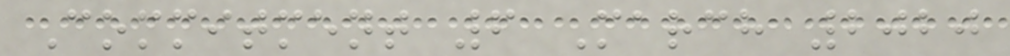Commitment 6 March 2020
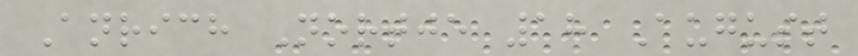Anrich Nortje 18 August
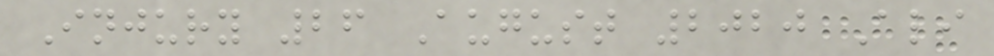Injury 26 August 2020 Ali
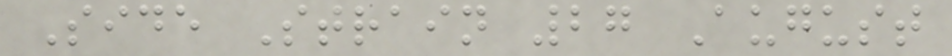Side Strain 27 August
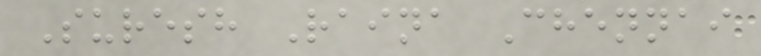Suresh Raina Chennai
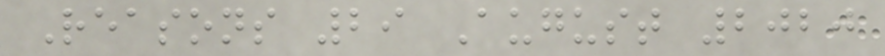Reasons 29 August 2020
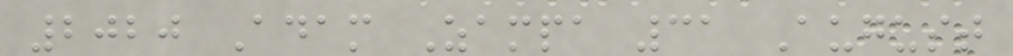2020 Adam Zampa 31 August
